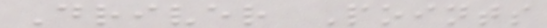Driver Points
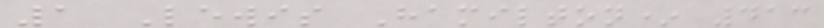1 Lewis Hamilton* 413
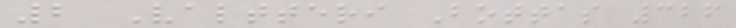2 Valtteri Bottas 326
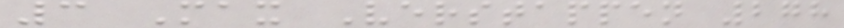3 Max Verstappen 278
